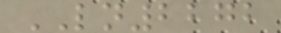LN2272
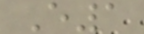E1
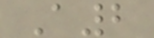A2
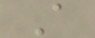A
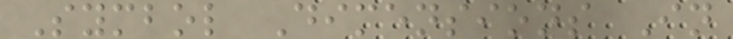Symbol Dimensions In
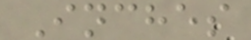Inches
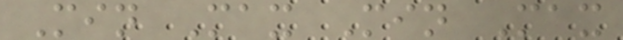Min Max Min Max
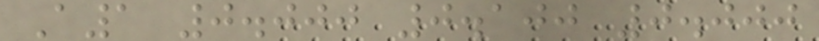A1 0.000 0.100 0.000
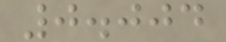0.004
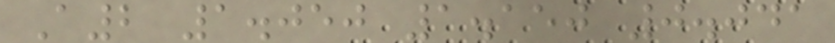A2 1.050 1.150 0.041
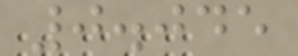0.045
